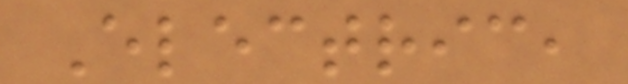Electric,
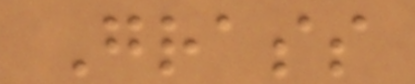Grass
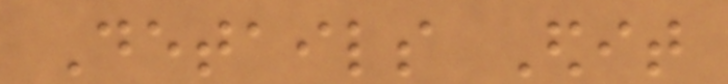Details Edit
